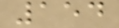154
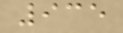935
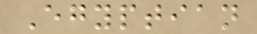Egyptian
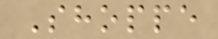Shoppe
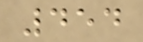454
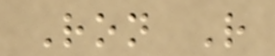Ron R
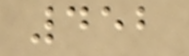452
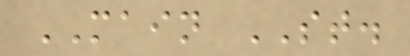MAIN ST.
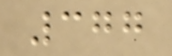377
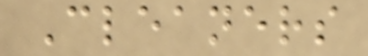Cleaners
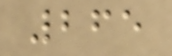265
